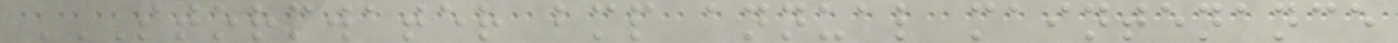STORMWATER BMP ANNUAL MAINTENANCE
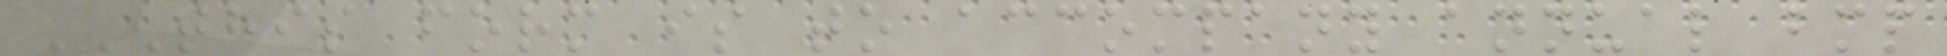THIS FORM IS TO ACCOMPANY ANNUAL BMP
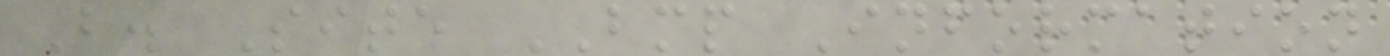B. Site BMP Information
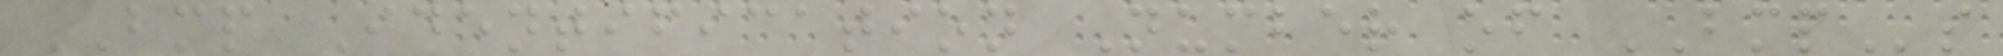BMP Identification Number of BMPs
